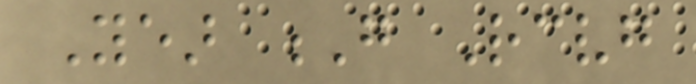Year G Receiving
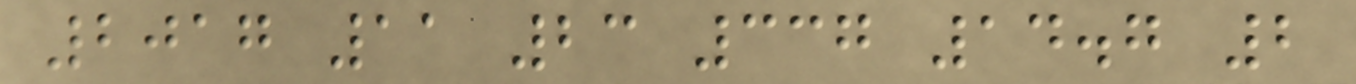2017 11 23 337 14.7 2
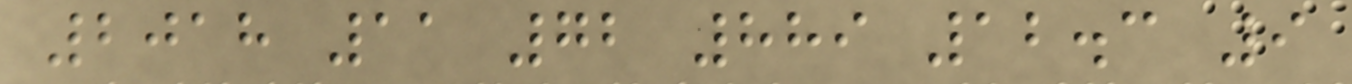2018 11 72 889 12.3 9
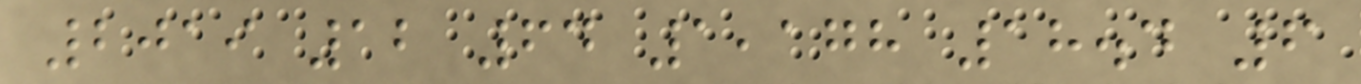2019 12 64 1,178 18.4 6
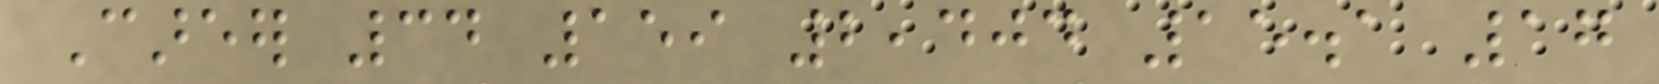Career 34 159 2,404 15.1 17
